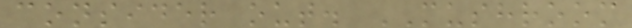consider out. MUSHROOM
